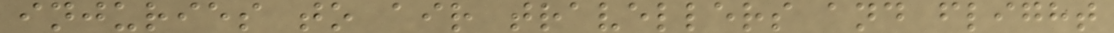injuries to air travellers and flight
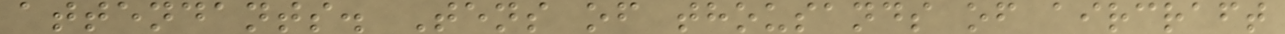attendants. Tens of thousands of aircraft
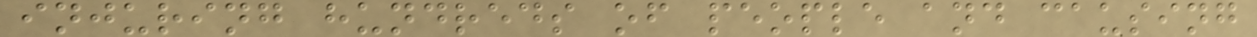injuring hundreds of people and causing
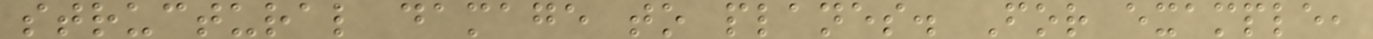structural damage to planes. For example,
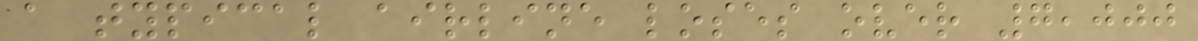a typical airline loses over 7,000
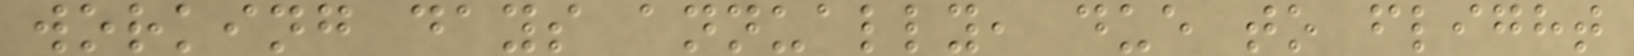working days annually, due to flight
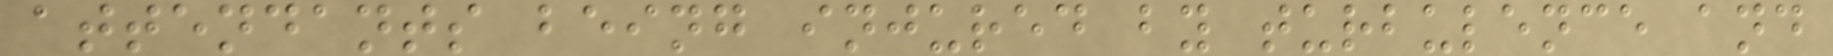attendants being injured by turbulence and
